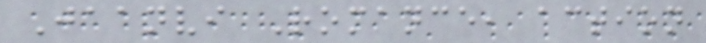Jaanvi Romance, action
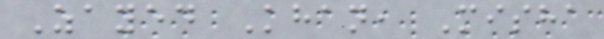Zayed Khan, Misha
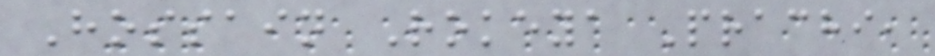Hossain Rokeya Prachi,
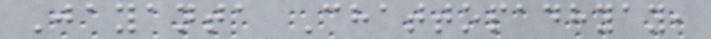Jayanta Chattopadhyay,
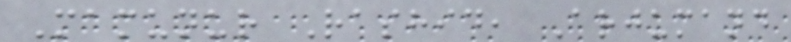Mamunur Rashid, Arjumand
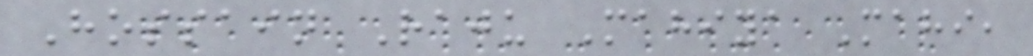Hossain Raju Mahiya Mahi,
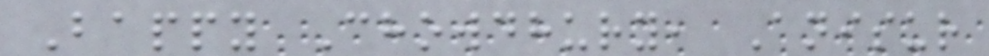Bappy Chowdhury, Anisur
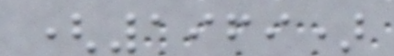(1969)
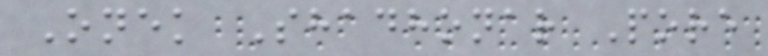Onek Shadhonar Pore
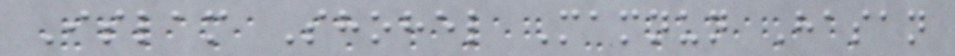Islam Shohel Mamnun Hasan
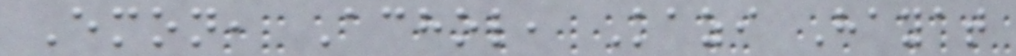Emon, Achol, Kazi Hayat
